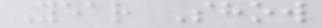Year Show
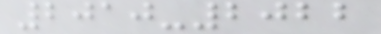2010-2022
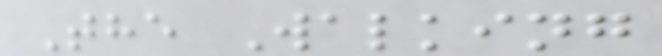The Walking
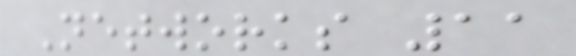Networks 11
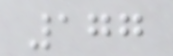177
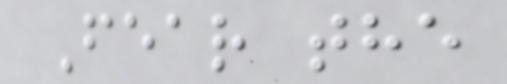Fear the
